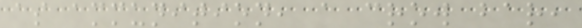as ammunition, a crow bar,
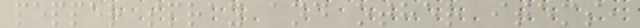pepper spray and other items,
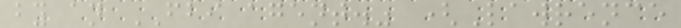by an FBI agent." (Lawrence
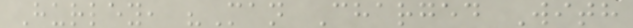Hurley, "Man Charged With
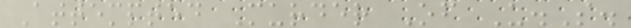Attempted Murder Of U.S.
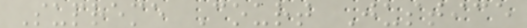Supreme Court Justice
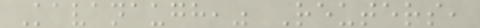Kavanaugh," Reuters,
